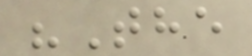"The
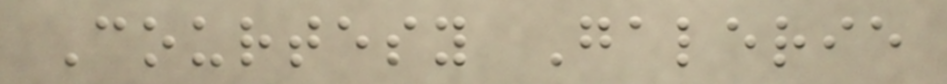Courtesy Galerie
